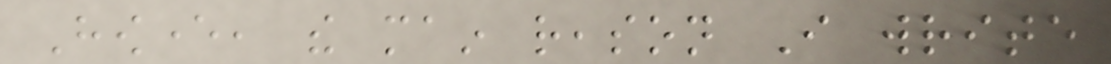However, the main reason I write
